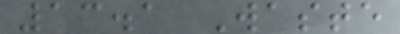13.1 Waste
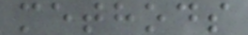methods
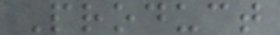Product
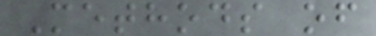Methods of
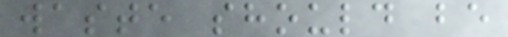waste should be
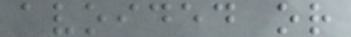avoided or
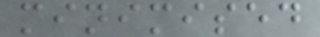minimised
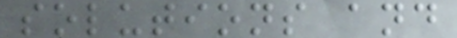solutions and
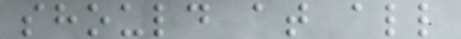should at all
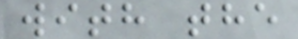with the
